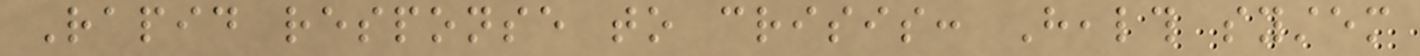Rapid response to crisis: Health system
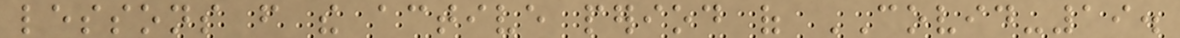lessons from the active period of COVID-19.
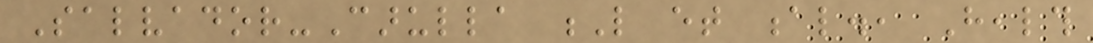Salvador-Carulla L et al., Health
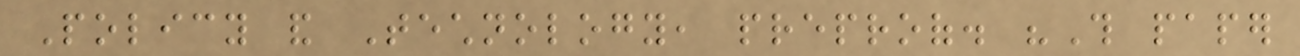Policy and Technology, preproof. "This paper
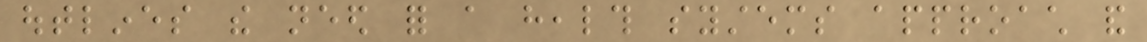outlines the need for a health systems approach and
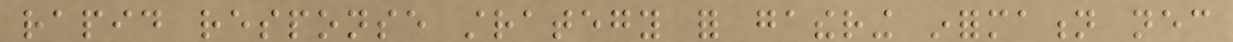rapid response strategy for gathering information necessary
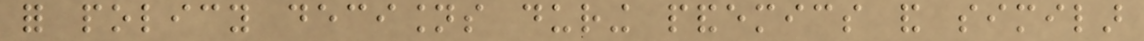for policy decisions during pandemics and similar
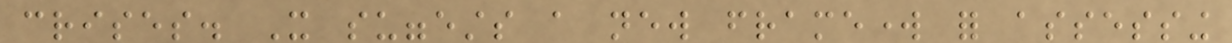crises. It suggests a new framework for assessing
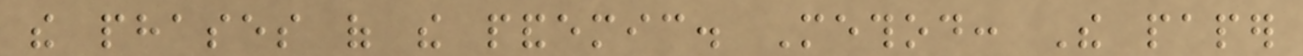the phases of the pandemic. Method: The paper
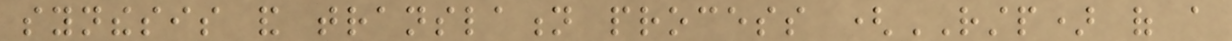synthesis and translation process (RSTP) of a
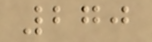270
